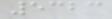5323
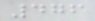476
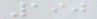190
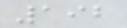192
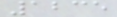1235
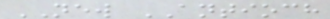NEW ANTIOCH
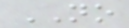NO
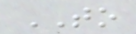TO
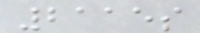2115s
